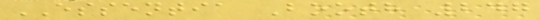ESSENTIA Booth 247
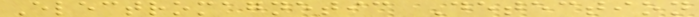Electromagnetic Detection
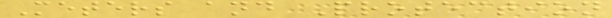Meters and Protection
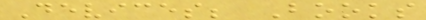Devices; Books
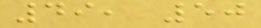49, 50
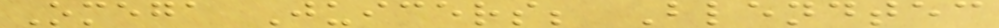Omega Juicers; Blendtec
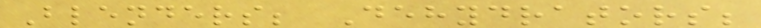Blenders; Dehydrators;
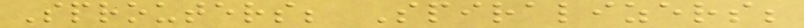Sprouters; Spiralizers;
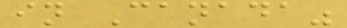in Canada"
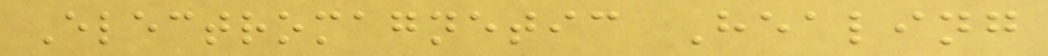Electromagnetic Healing
